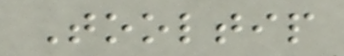Tooltip
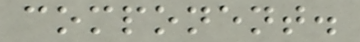component.
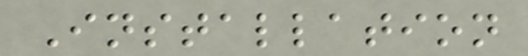Installation
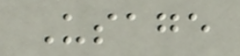Usage
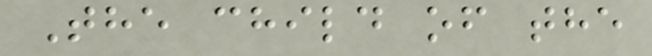The child of the
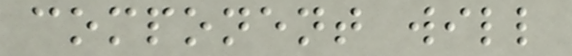component will
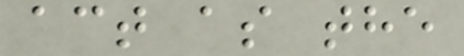act as the
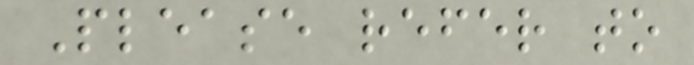Please refer to
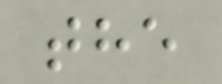the
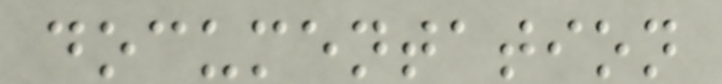documentation
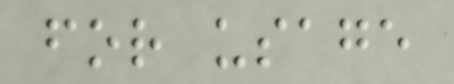for usage
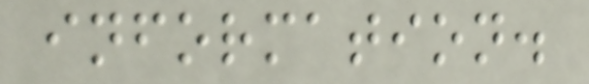information.
